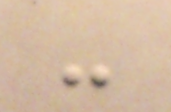-
